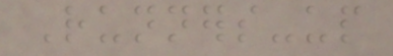Runners-up
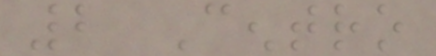2 Centro
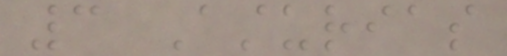3 Asturias
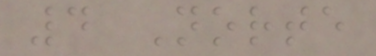4 Norte
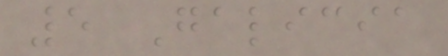5 Galicia
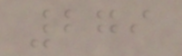279
